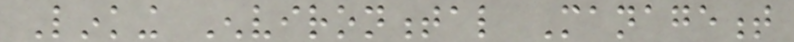Linking Environmental Management
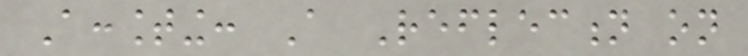Accounting: A Reflection on
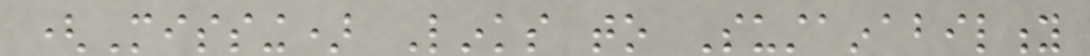(Missing) Links to Sustainability
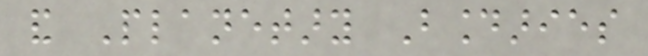and Planetary Boundaries
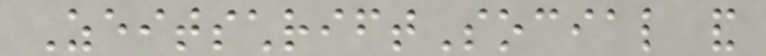ZeitschriftSocial and
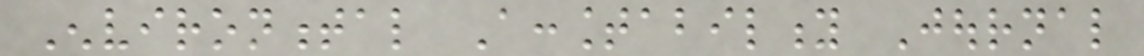Environmental Accountability Journal
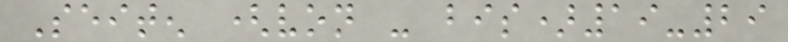Seiten (von - bis)19-29
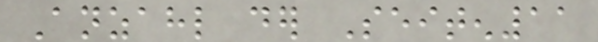Anzahl der Seiten11
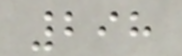298
